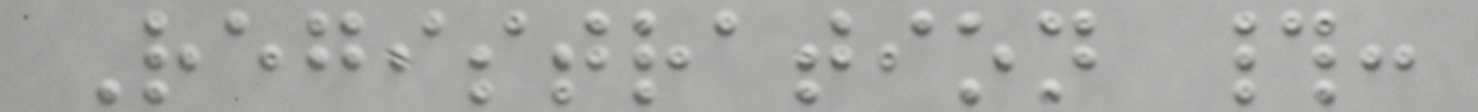Registration #:
